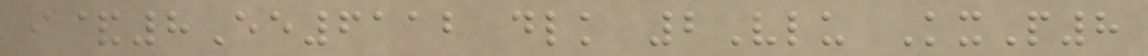i&8Ee6112 dlk 2Vlu KxP8
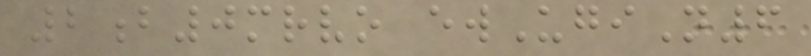2b0mrvo ewUgiN6
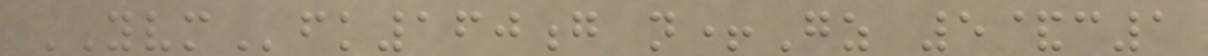YVMfk160g n+Gz 5&c1
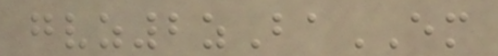gvz2zBaEM
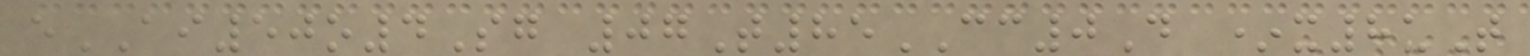eAI50o4Sg 07T85CC0D *x8uT
